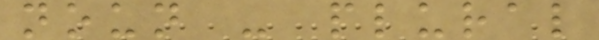noun - plural
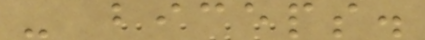- biceps.
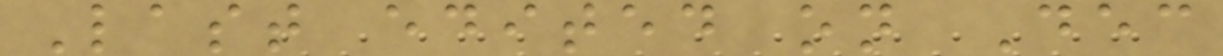Last edited on Dec
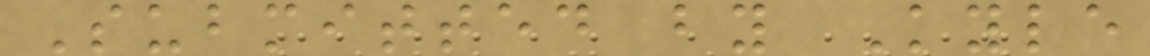Submitted by Kyle
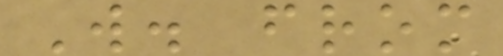W. from
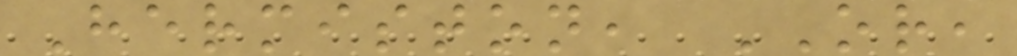Hermiston, OR,
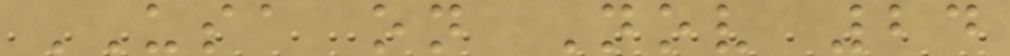USA on Nov 24
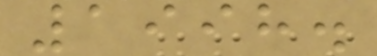1998.
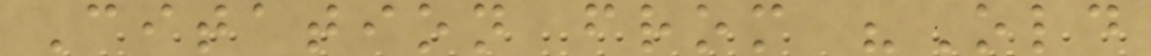Citation from "Old
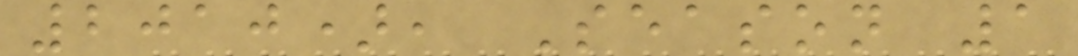2010), Season 1
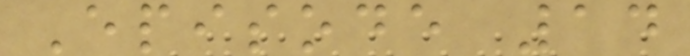Episode 14
